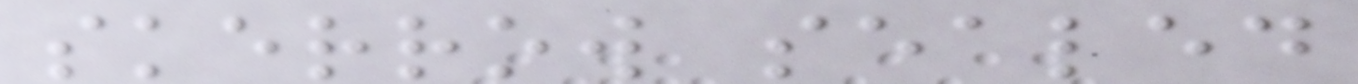skerrow sealed
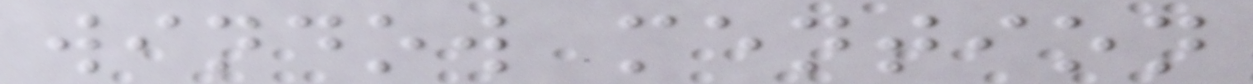window mention
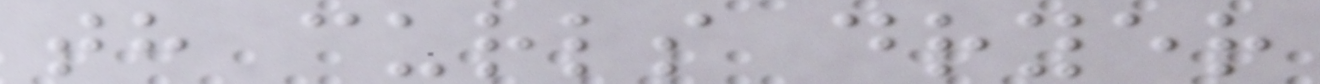th curls dryer
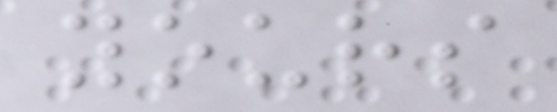yours
